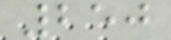250
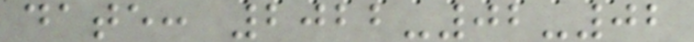date: 2022-02-02
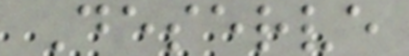Deserve
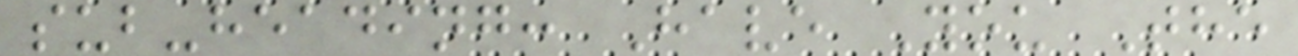sub-heading: Have You The
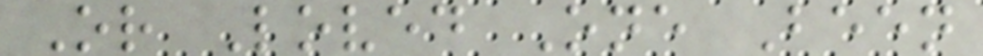Or Loved One Been
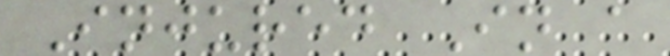Injured In a
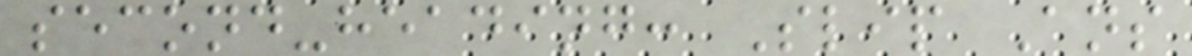second-heading: Slip Ans
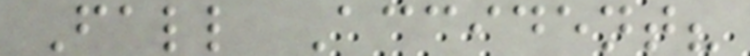Fall Accident?
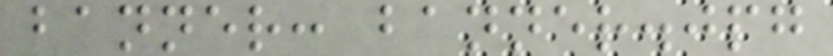banner: banner.jpg
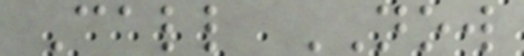Call NOW
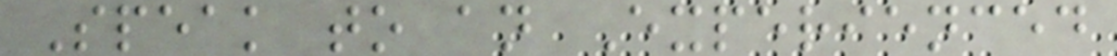Speak to an Experienced
